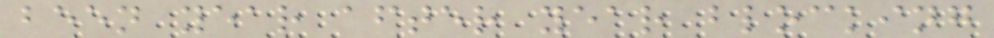been year after year blocking
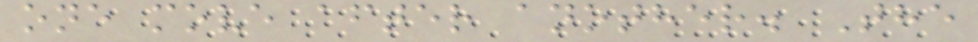one move after another. The
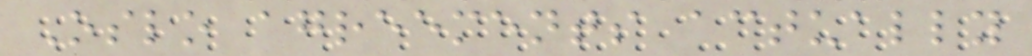Oslo agreements actually
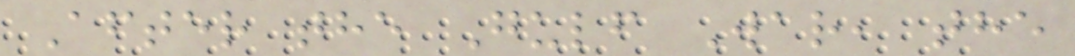After the Gulf War, the
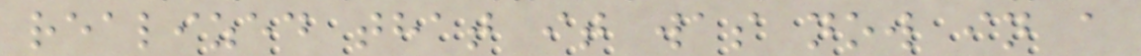realized that it was now in a
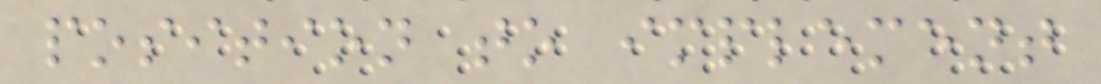position to implement
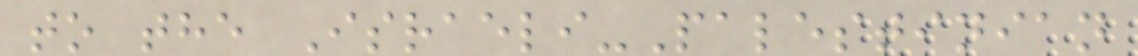to the Israeli-Palestinian
